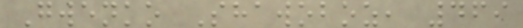Gwenko Shawoboz, 469
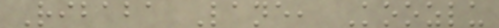Ribaba Lane, Koozlu
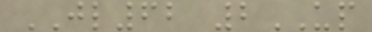JL62 2UP
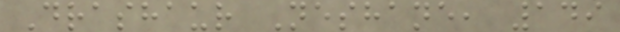Drashaur Neshane, 149
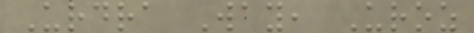Urdra Way, Uroz
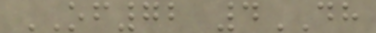OF72 4DH
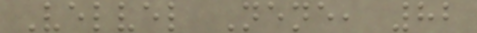Velvel Nene, 82
